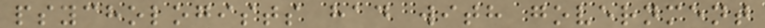psychologists had with government
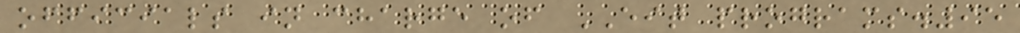officials in charge of EIT programs.95
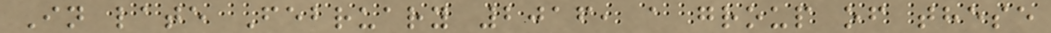In late February 2016, a group of these
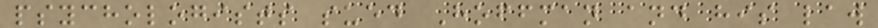psychologists sued Hoffman and his law
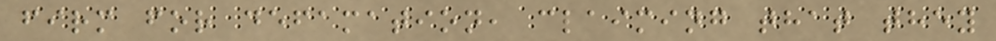firm for defamation, claiming that they
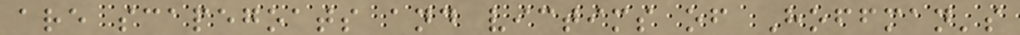are scapegoats and victims of Hoffman's
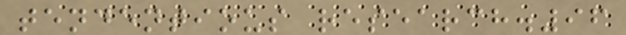tendentious research.96
